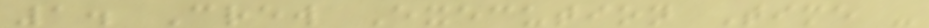1. Crew Execution Time -
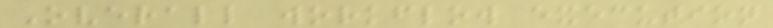Overall workflow execution
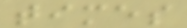times
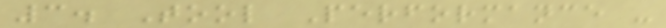3. Tool Performance -
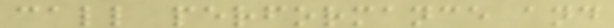call performance and
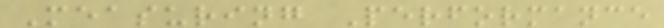Measuring Performance
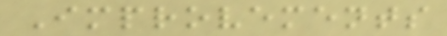Improvements
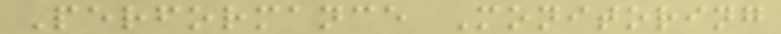Performance Monitoring
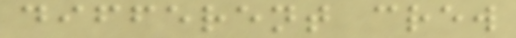different crew
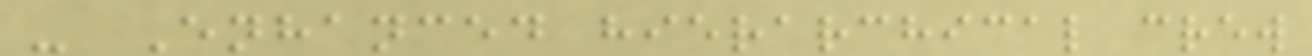- Enhanced hierarchical crew
